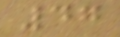47
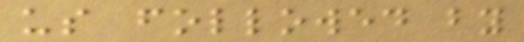us followed by
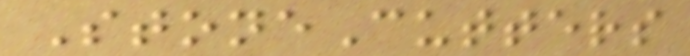StoneCutters
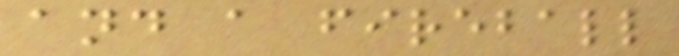and a fireball
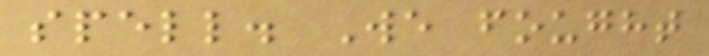spell. We fought
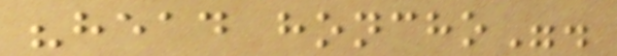"head honcho".
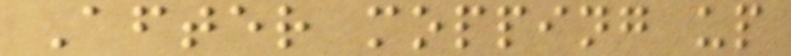After mopping up
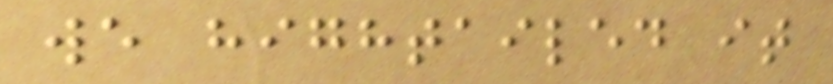we hightailed it
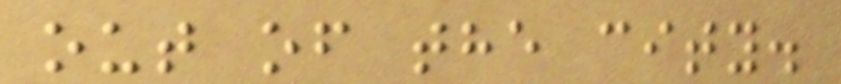out of the city.
